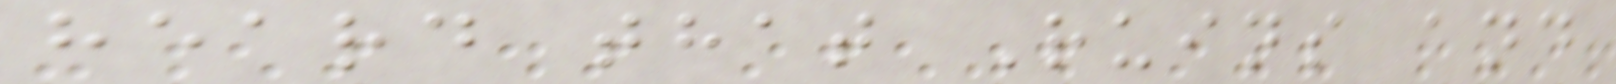heard that Ruins and
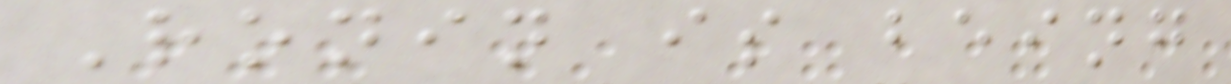Ronin is being
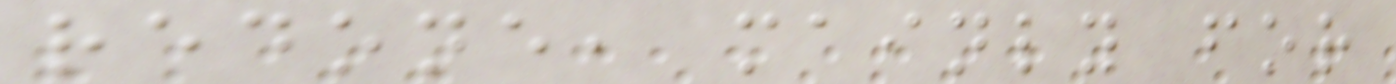redone, mainly for
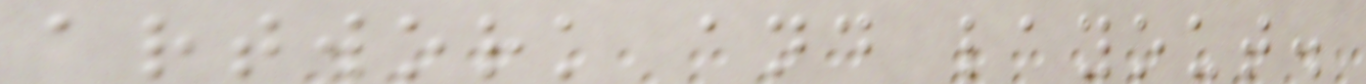artwork and layout.
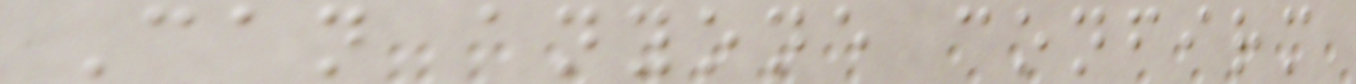Can anyone confirm
